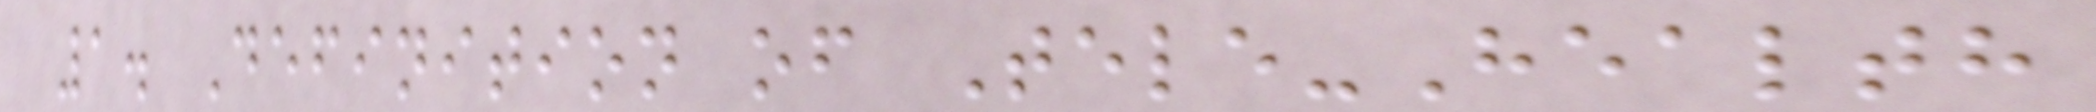1. Definition of Tele-Health
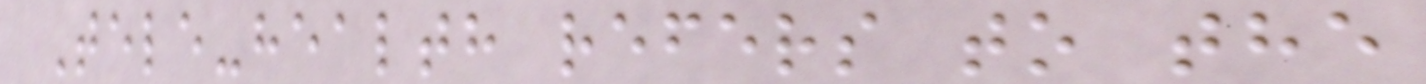Tele-health refers to the
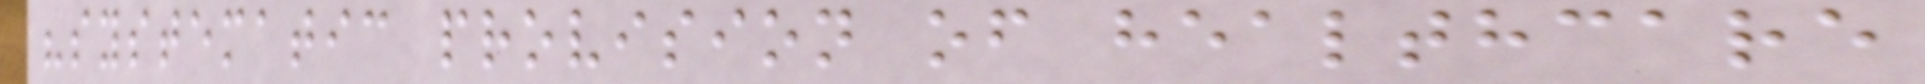"systematic provision of healthcare
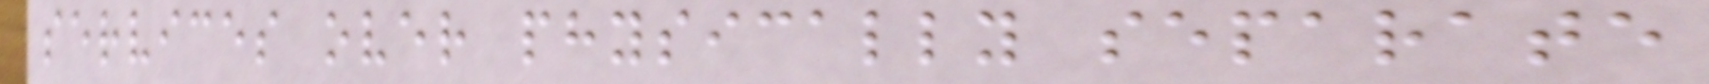services over physically separate
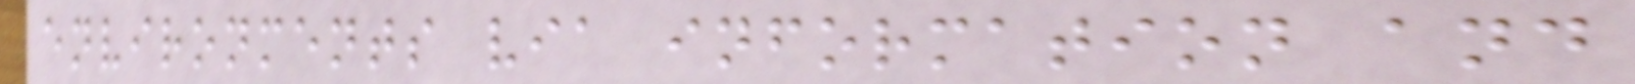environments via information and
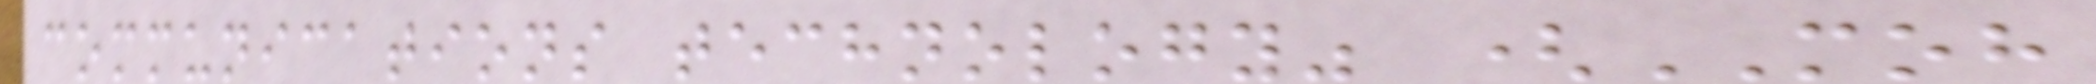communications technology" (MOH
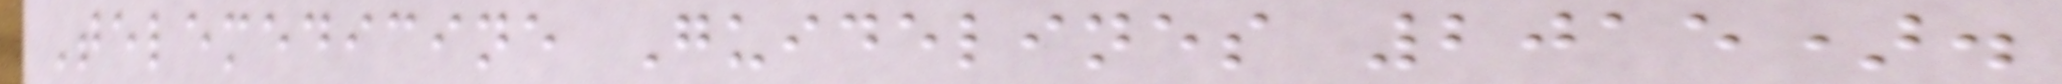Telemedicine Guidelines 2015).
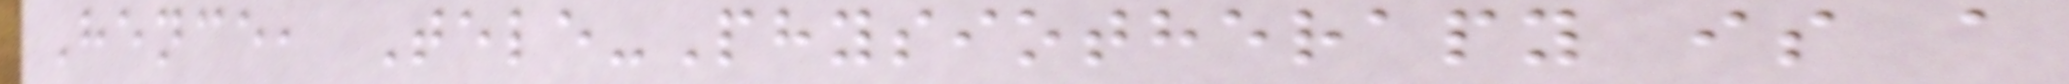Hence, Tele-Physiotherapy is a
